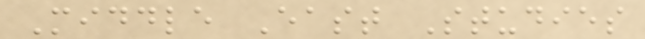Middle East Studies
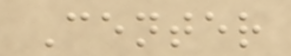Center
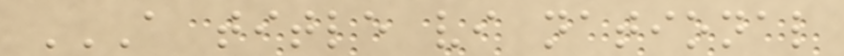A TITLE VI NATIONAL
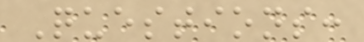Questions:
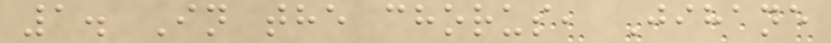1. In the chorus, Jihane
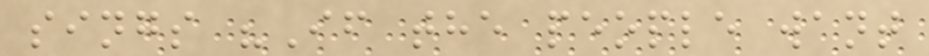sings "If the people want
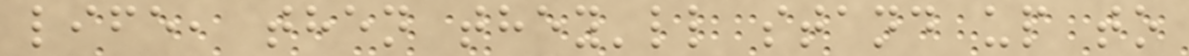life, then they'll stand up to
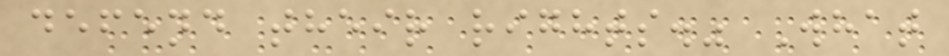defend their rights." What
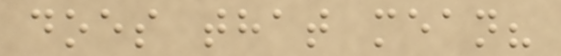does that mean?
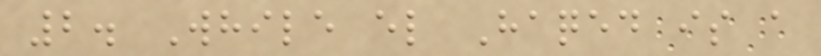2. While el Haqed is a
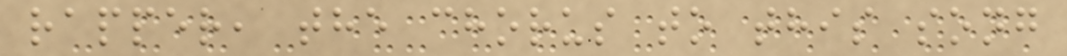rapper, the chorus to this song
